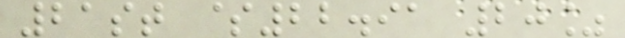21st $22.91 20%
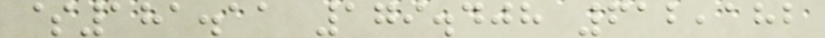$181.11 179.408 612,182
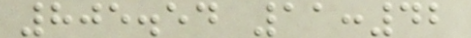805.54 11:42
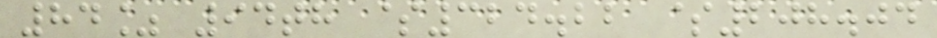84% 94th $324.22 $208.04
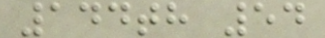144th 54
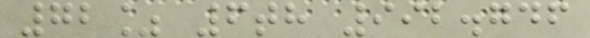72% 6th 992.746
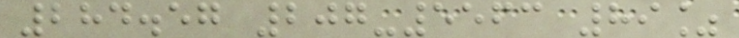284.57 207-5563 89%
